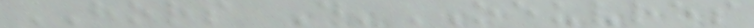HORS D'OEUVRES
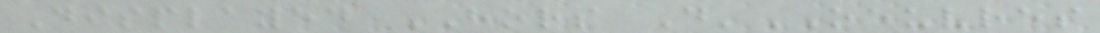Displayed HORS D'OEUVRES
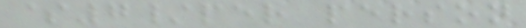$7/per person
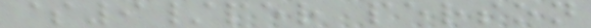$9/per person
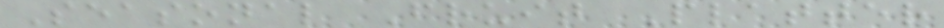Seasonal Fruit Platter
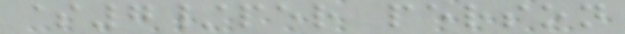$7/per person
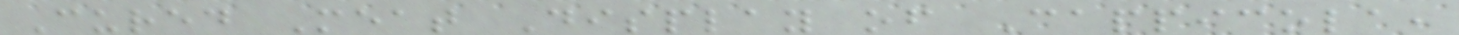Cured Meat Display of Cappicola,
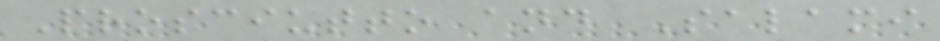Prosciutto and Salami
